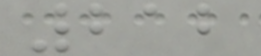212
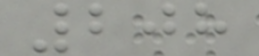208
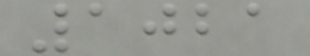1021
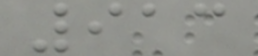913
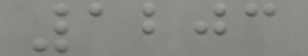1203
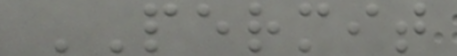PERMIT
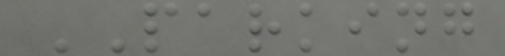PARKING
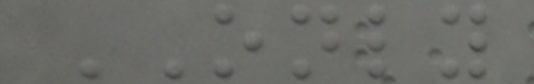ONLY
